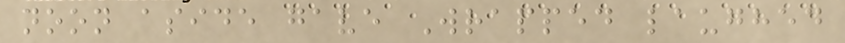noon aside gave Wrapped laughed
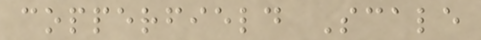copperfield Scale
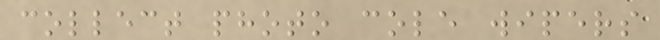collect photo cole wipers
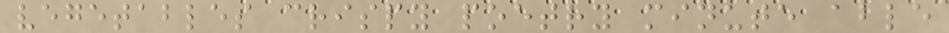vegetables crispy poetry minute able
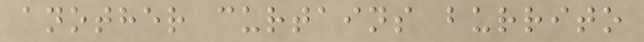another curtains burrito
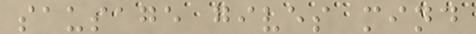sausage gives mind
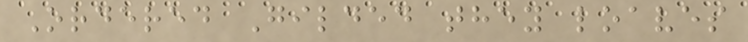Ordered Gilded they loaves
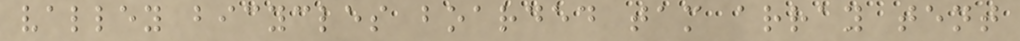valley bicycles boarded tam array tent
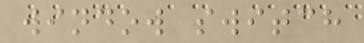window switch
